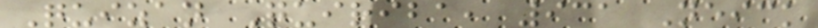Quizan Quiriba, 931 Neick
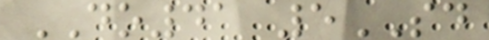DO41 5SD
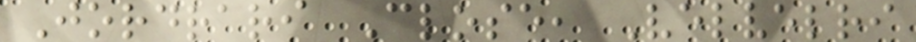Jordrari Close, Velvelri
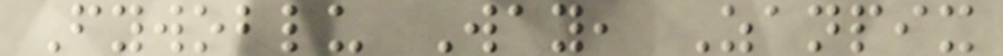Fywoblu Way, Zanpix
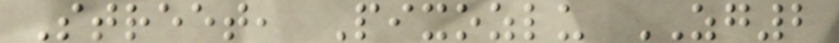Street, Pixozlu ZG2
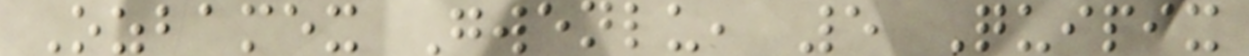Ozbamex Gwenlu, 5 Quipix
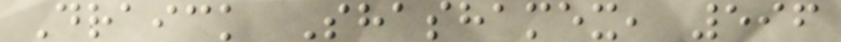Draick Shashamex, 596
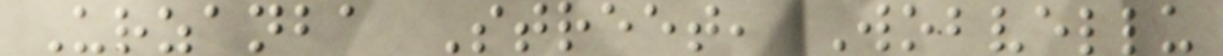Urzanba Street, Wobvellu
